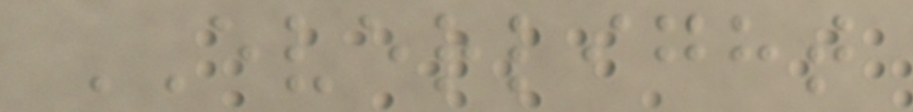EVERLIGHT
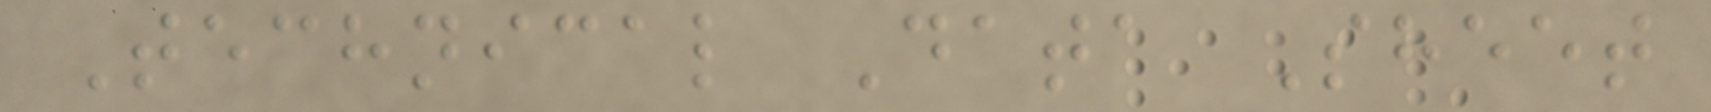Technical Data Sheet
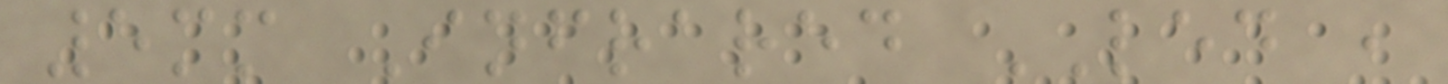5mm Infrared LED ,
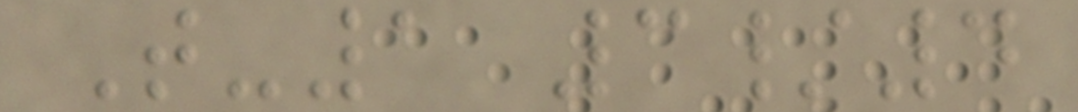T-1 3/4
